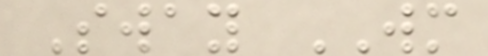Sway WM
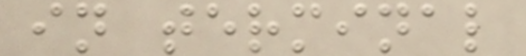in terminal
